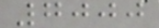7000
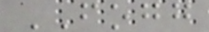FOGG
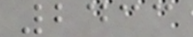2433
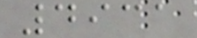4931
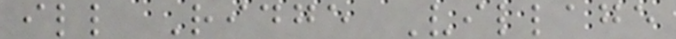ill Ridge Village
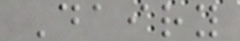Dairy
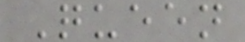Queen
